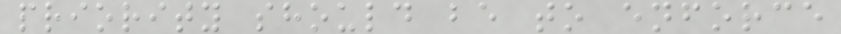priority should be to enforce
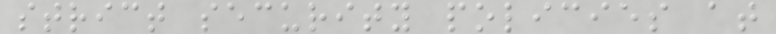strict security policies at
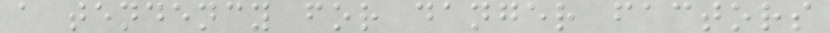a tendency for danger factors
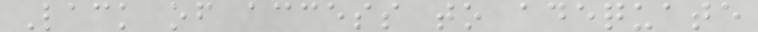Lack of access to adequate
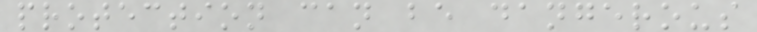protection can be dangerous
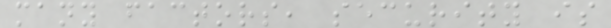many factors, security is
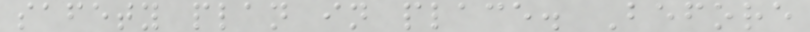safety plan in place. Before
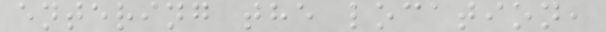entering the location,
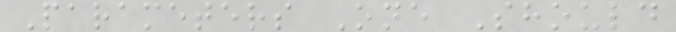Parameters One Should
